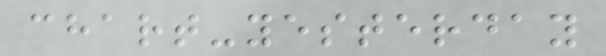chart-yesterday
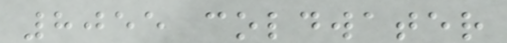8055 coldwater
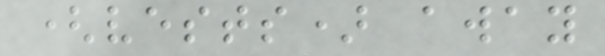(vests) away
